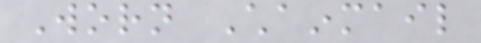Worn Chainmail
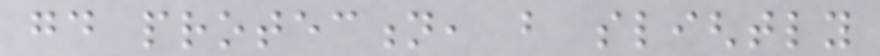good protection, but slightly
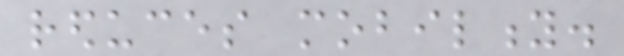reduces mobility.
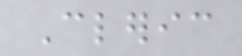Cleric
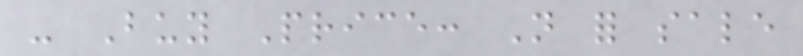- Buy Price: Not for sale
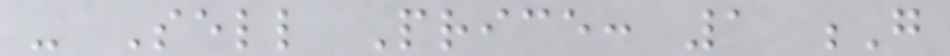- Sell Price: 1 G
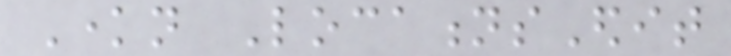Known LocationsEdit
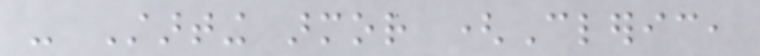- Starting armor (Cleric,
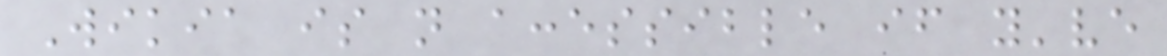Wikia is not accessible if you've
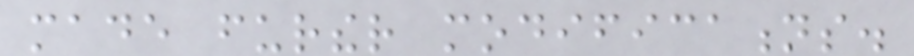made further modifications.
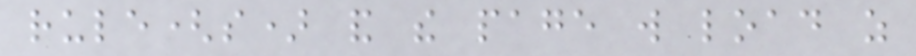rule(s) and the page will load as
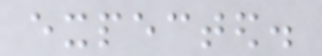expected.
